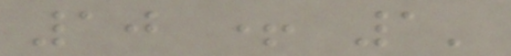10 + 1'
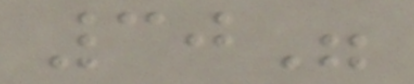30"
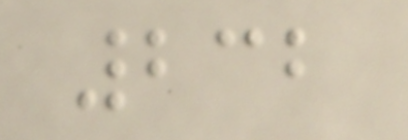232
